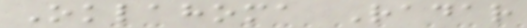Oklahoma Radar
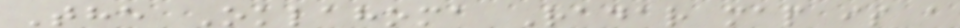The Oklahoma Radar map is a
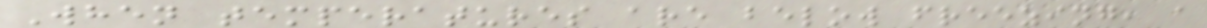When temperatures are below freezing, a
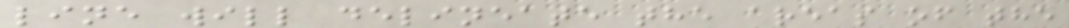line will delineate the areas of the
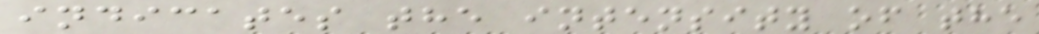indicates the intensity of the
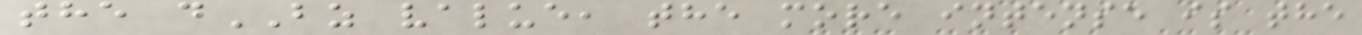the dBZ value, the more intense is the
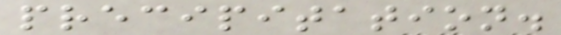precipitation.
